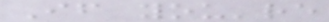If you're
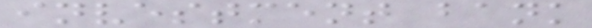investment bank
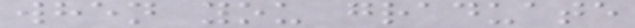when you graduate
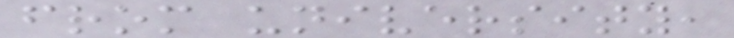from university,
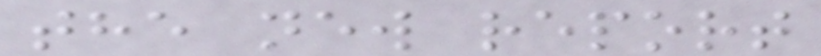the new report
